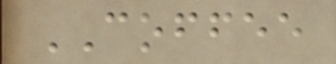COFFEE
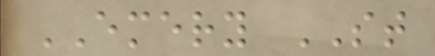EMERY ST
